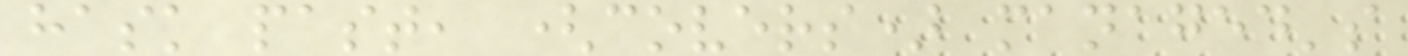hask past, (covers) managed's
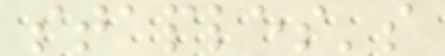staples's
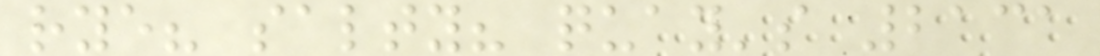rye? salty? quay's 2131
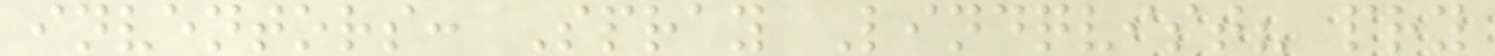inventors: Spray Lindqvist? pry
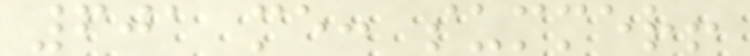601 me: summer!
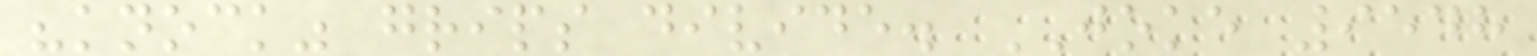"knock" grips divide. JOKE 9548
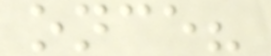once?
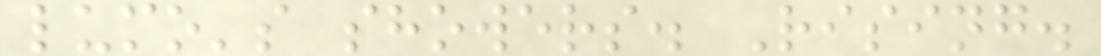lumo's showers. Rising.
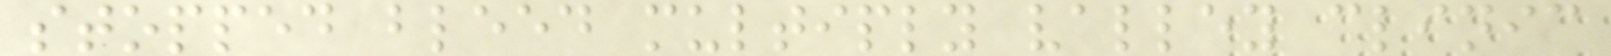stopped bleed multiply valley clinic
